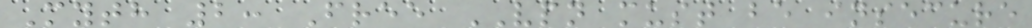Myth 2: Free VPN must be insecure
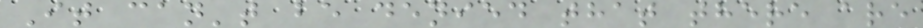It can't be denied that there are
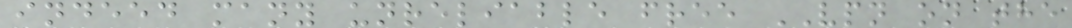indeed many unreliable free VPN on the
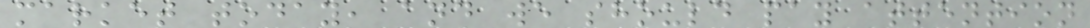market today, and we should pay attention
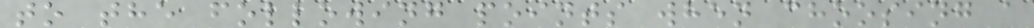to the following points when choosing a
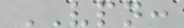VPN:
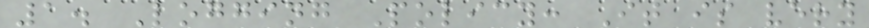1. Logging Policy: It is very
